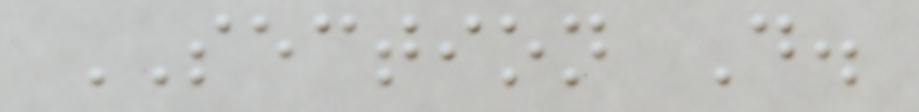SECTION D.
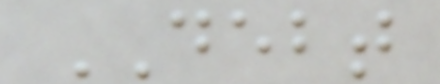DEBT
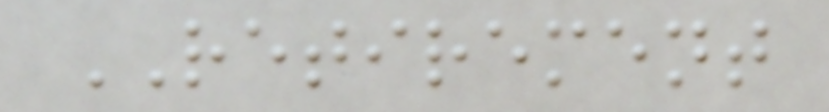RETIREMENT
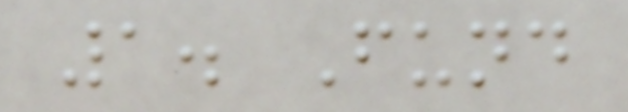1. Fund
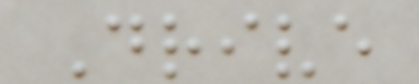Drive
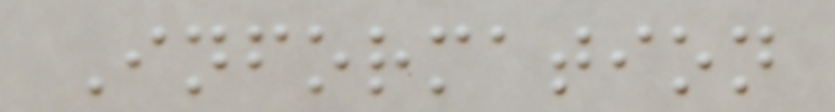Information
